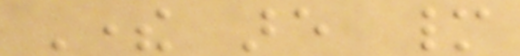There are many
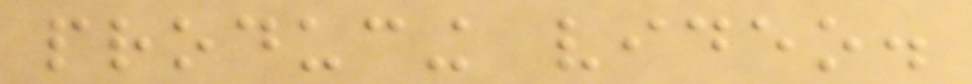producing video.
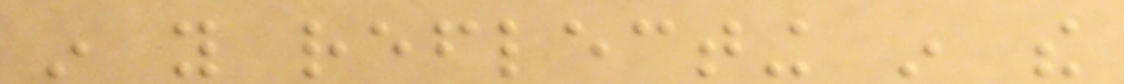in you reflecting in the
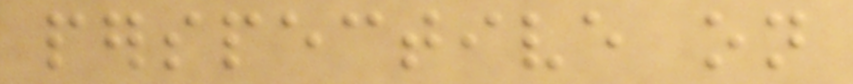perspective on
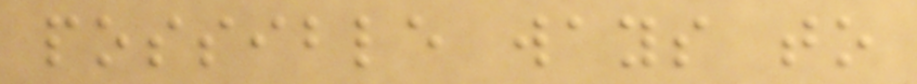possible ways to
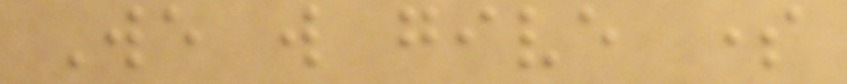We will give some
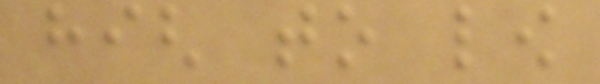high to low
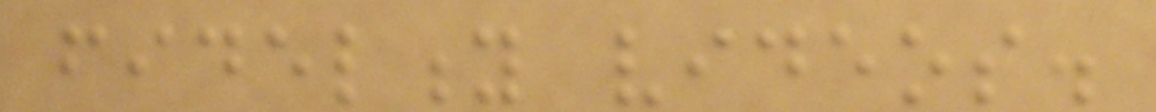fidelity videos.
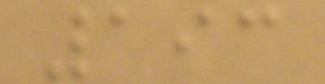193
